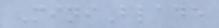MiniBlade
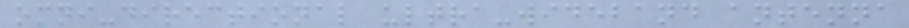omni-directional ultra-wideband antenna
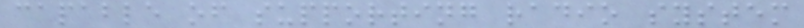capable of supporting radio system
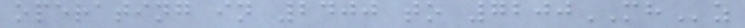operating in 2400 to 7200MHz
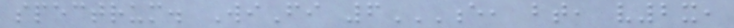spectrum. WiFi 6E, BT, V2X,
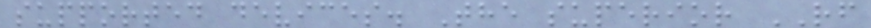supported devices. The superior RF
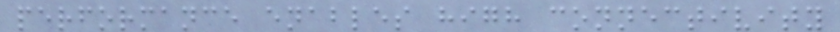performance enables high connectivity
